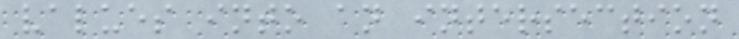values into an intersection
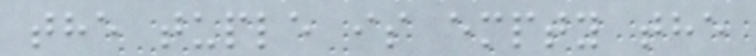the tuple is empty the
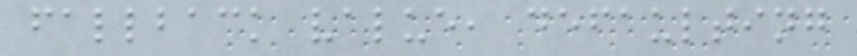fallback value, defaulting
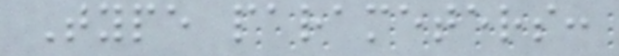Type parameters:
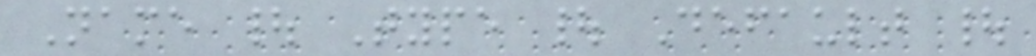Name | Type | Default |
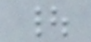|
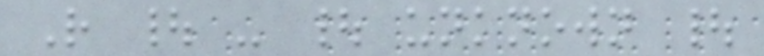R | - | unknown |
